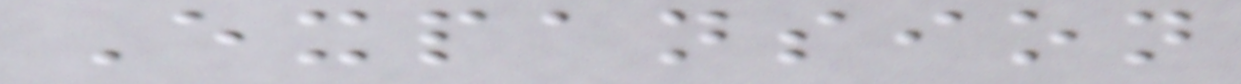Expansion
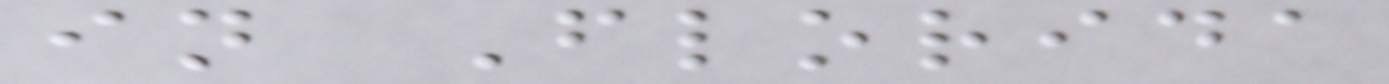in Florida
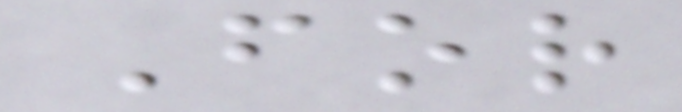For
